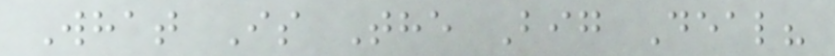What Is The Big Deal?
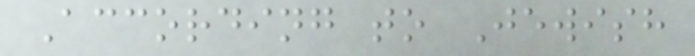According to Jewish
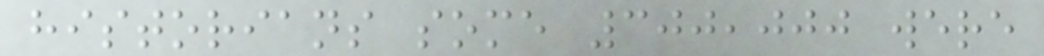historians some 300,000 were
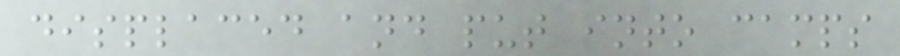displaced and put into camps
